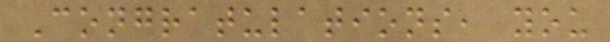Congratulations, you
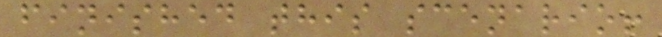finished this scenario!
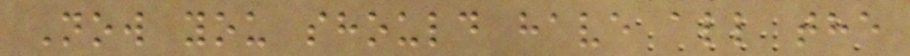Now you should have all the
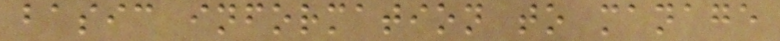basic information to manage
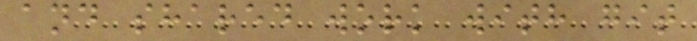and shared work with git
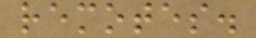remotes.
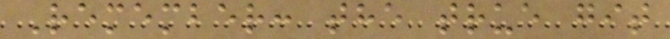Remember: the true git
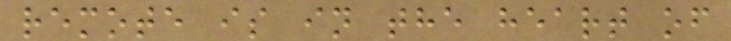remote is in the heart of
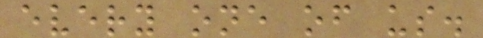every one of us.
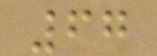67
